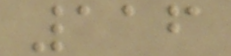116
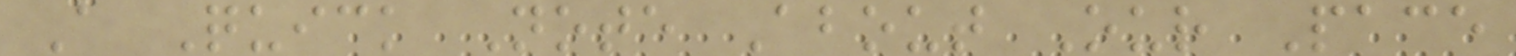A Quick Note About Our Pace
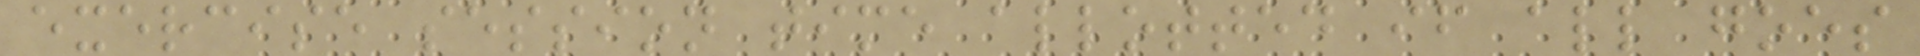exercise session time allotted if all goes
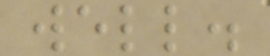well.
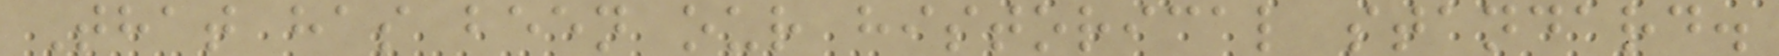That has been our historical standard.
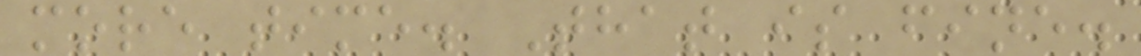more time. That is fine.
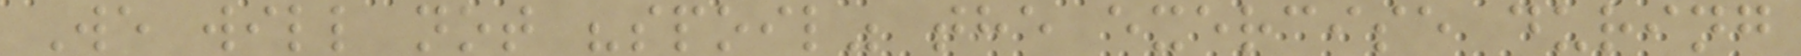We will not "spoil" the exercise during
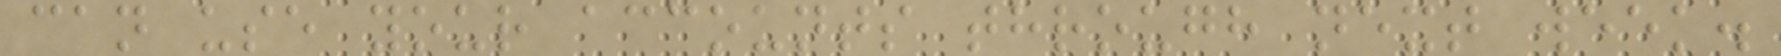can use your accounts through next week.
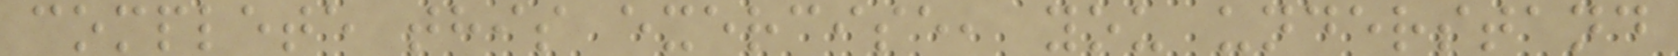complete this exercise, you understand
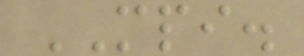MPI.
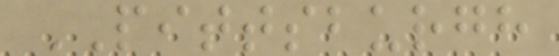PITTSBURGH
